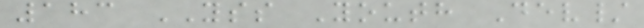183 YSS Youth Dev/
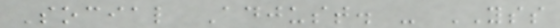Social Adjust. - YSS
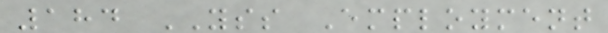184 YSS Employment
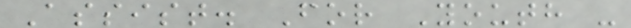Assist. For Youth -
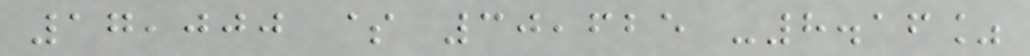17,000 $ 30,625 -8.16%
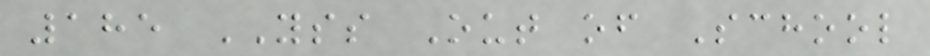185 YSS Out of School
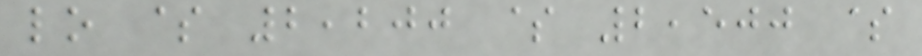lo $ 2,200 $ 2,500 $
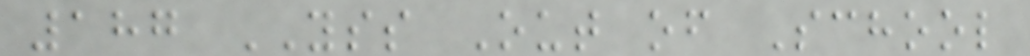187 YSS Out of School
